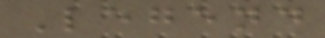Legend
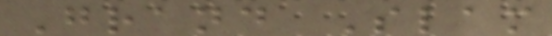Grand Slam
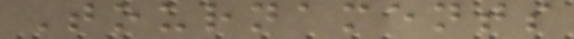Tournaments
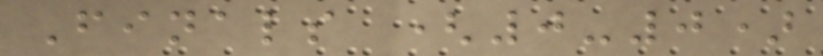Finals (0-0)
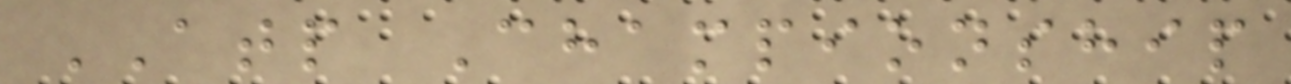ATP Championship
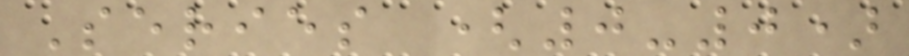Series (0-0)
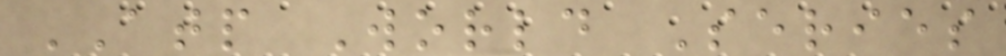ATP World Series
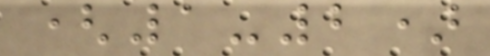(1-2)
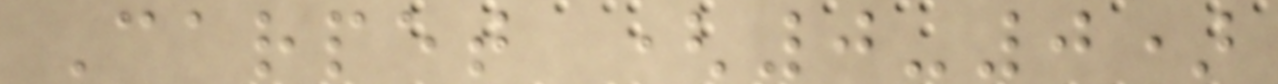Carpet (0-0)
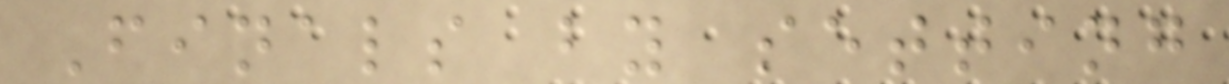Finals by setting
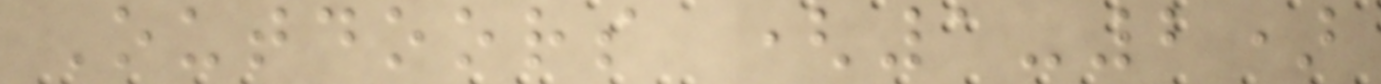Outdoors (1-2)
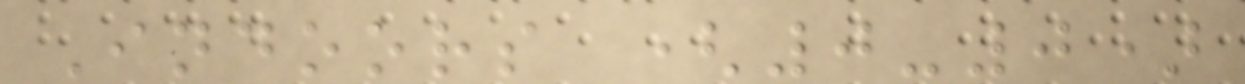Indoors (0-0)
